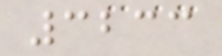3233
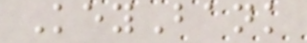KeyBank
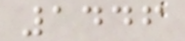1446
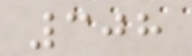308
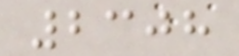2308
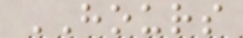HOURS
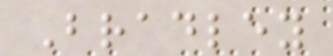Bradley
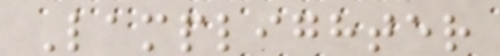Lamplighter
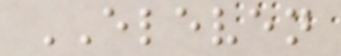ELEVEN
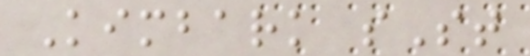Kimbark sSt
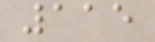115
